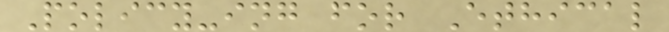Policy-ing for Ethical
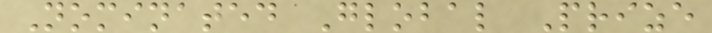Nominated Global Prize
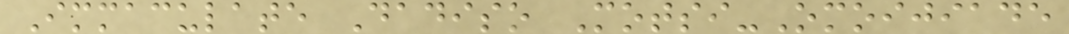Immaculate Dadiso Motsi-Omoijiade
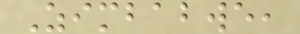Zimbabwe,
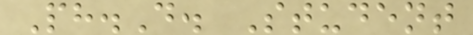Ph.D. Student
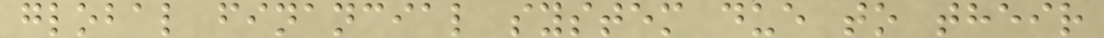global financial system due to their
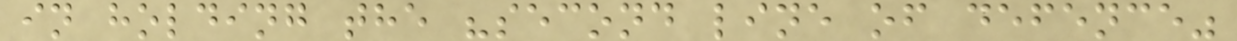in holding the "second line of defence"
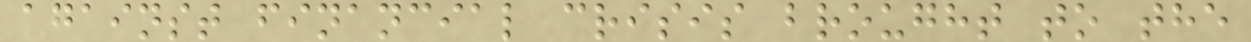against financial crisis brought to the
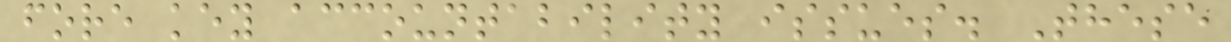fore key accountability issues. These
